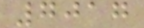7017
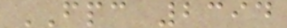FPC 2394
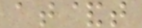at&t
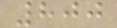800
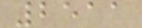2511
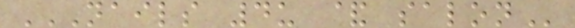NAILS 4U & SALON
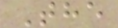The
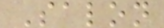Salon
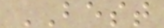BEST
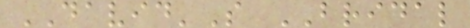DAVID'S BRIDAL
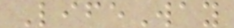LifeWay
